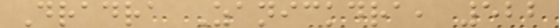Dradra Zanickdra, 522
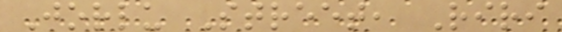Jorlu Street, Riri
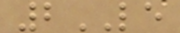2LE
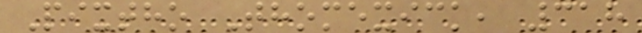Pixtho Thomexick, 318
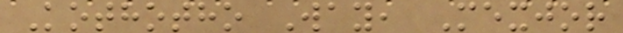Kothotho Way, Mexjor
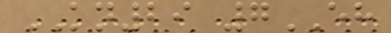KN29 7EH
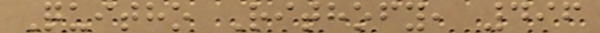Quitho Rithofy, 496
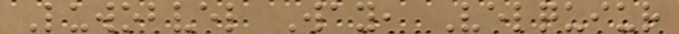Luwobvel Way, Velquiur
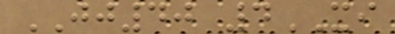JJ40 4XI
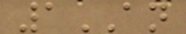1AN
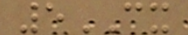5CX
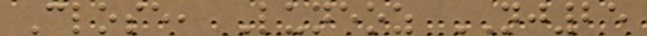Close, Luneoz NJ25
